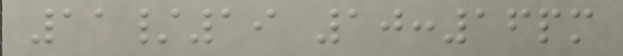11/19 10:16pm
